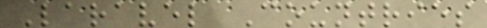Laravel Countries
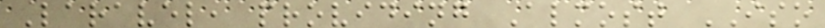Laravel, providing Almost ISO
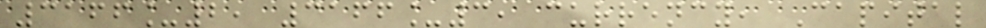3166_2, 3166_3, currency, Capital
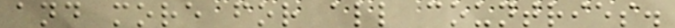and more for all countries.
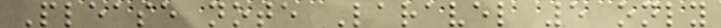Please note Laravel 5 only
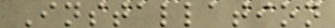Installation
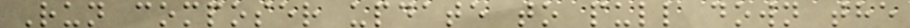Run composer update to pull down the
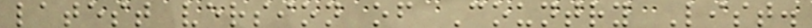latest version of Country List.
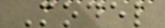Model
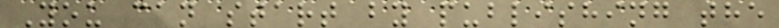You can start by publishing the
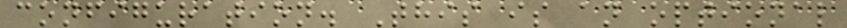configuration. This is an optional
